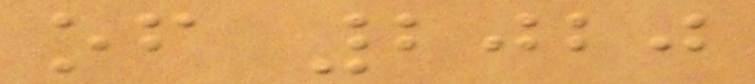of 2020
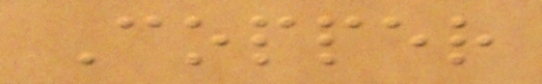Copper
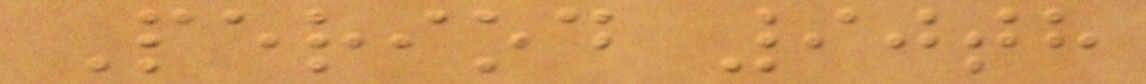Period 90th
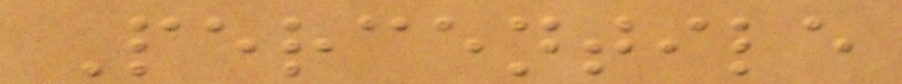Percentile
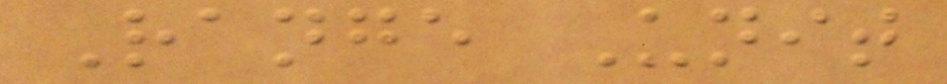Range Unit
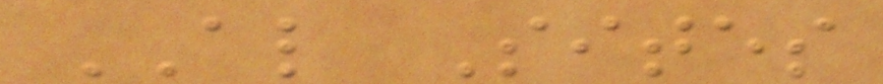AL Sites
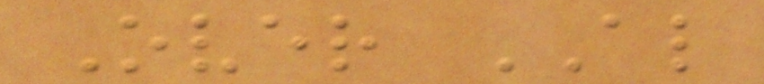Over AL
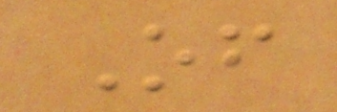Of
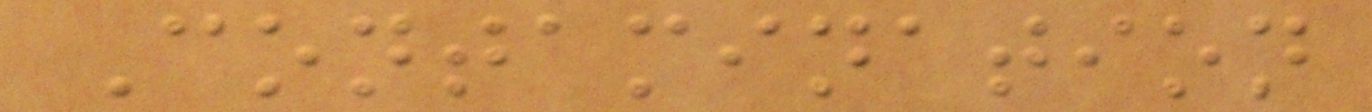Contamination
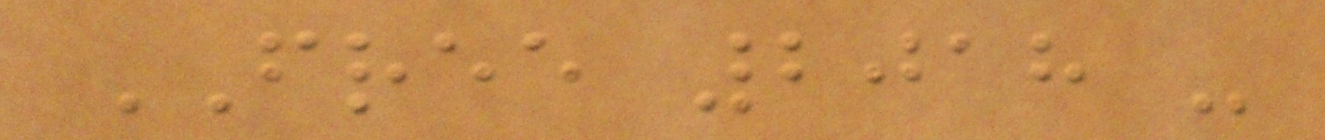FREE 2018 -
